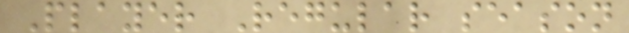Player Regular season
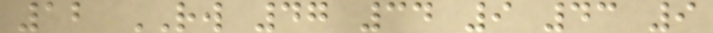12 RW 47 34 9 43 9
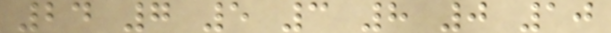24 7 5 3 8 0 10
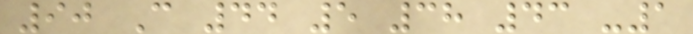90 C 44 5 38 43 -1
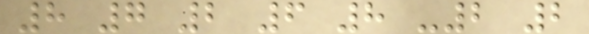8 7 2 6 8 -2 2
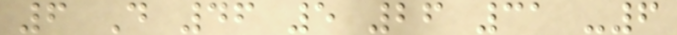6 D 46 5 26 31 -6
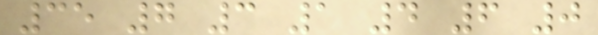35 7 3 1 4 6 0
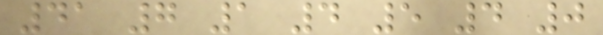41 7 1 4 5 4 0
